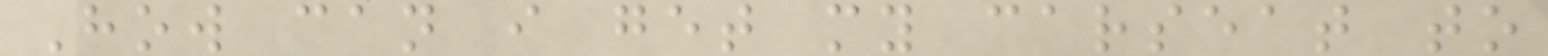How can i get my carseat to
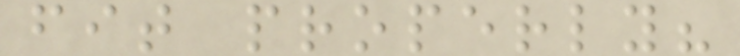fit properly?
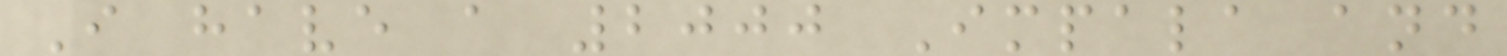I have a 2000 Impala and
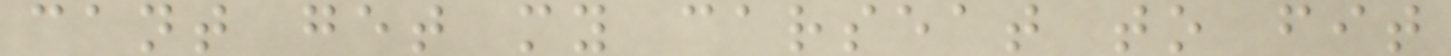cant get my carseat to fit
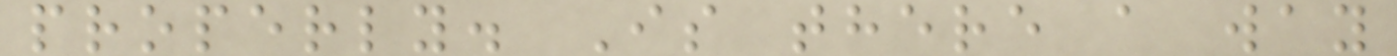properly. Is there a way
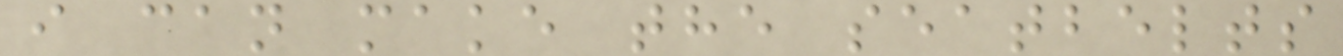i can make the seatbelts
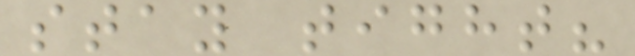stay tight?
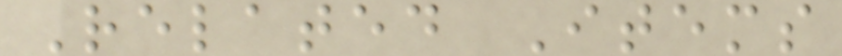Related Items
